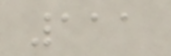111
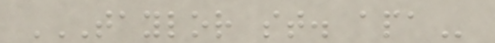TAYLOR ST. APA
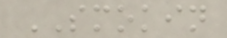SMOKIN
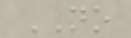NO
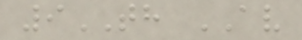9TH AV
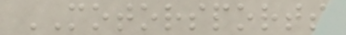MOTORSPORTS
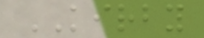KIRBY
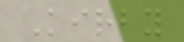Kirby
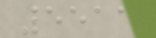5511
